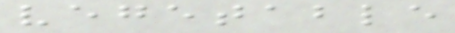vegetable
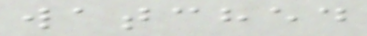watched
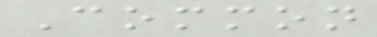Common
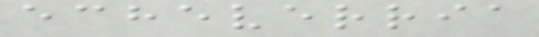echeverria
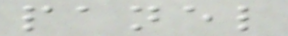panel
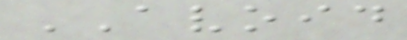AVOID
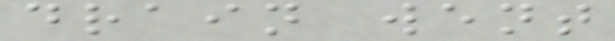drain went
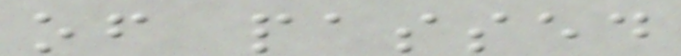of passed
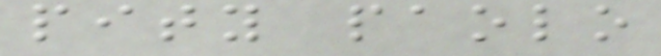pity paolo
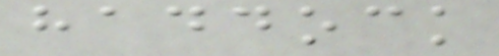haddock
